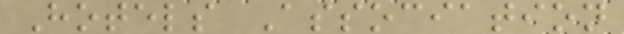Hotels Association
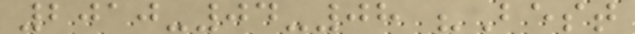2010-04-08 "Best
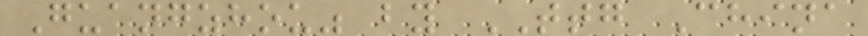Guangzhou" by TTG China
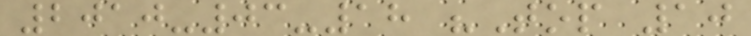2010-03-18 "Top 10
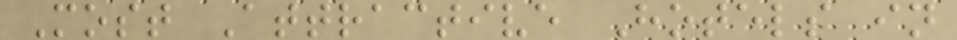Most Attractive Hotels in
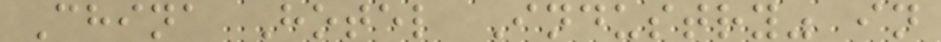China Hotel Industry" in
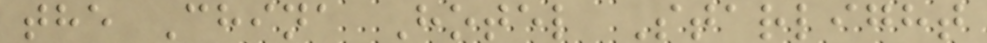the China Hotel Starlight
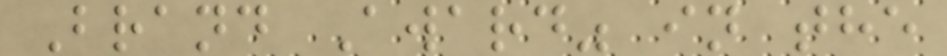Brand Award" in the
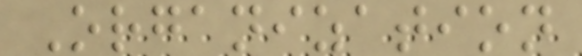Organization
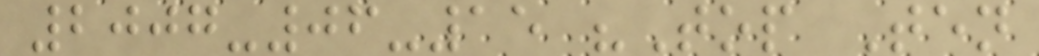2007-06-15 "Top Ten
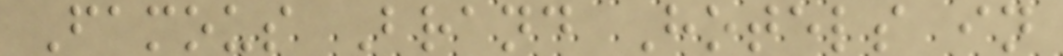Famous Brand Hotels in
